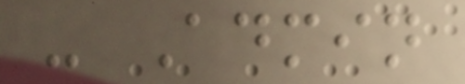- Admin
